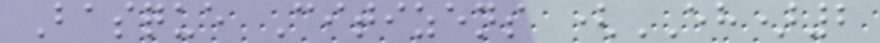Basque Citizens (EH)2
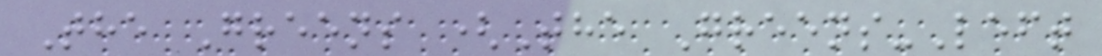The Greens (The Greens-Left
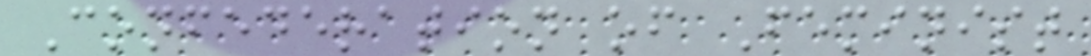Confederation of Feminist
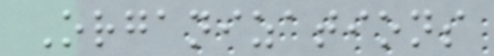Organizations
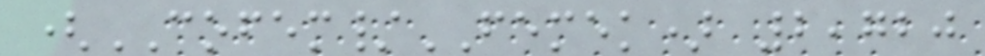(COFEM/FEMEK) 2,720
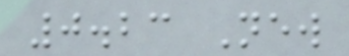0.23 New
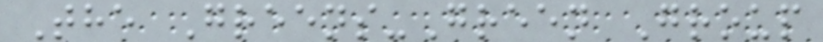The Greens-Green Group
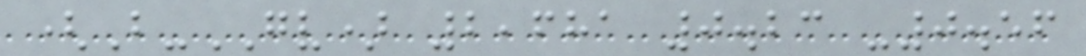(B-GV) 2,681 0.23 -0.56
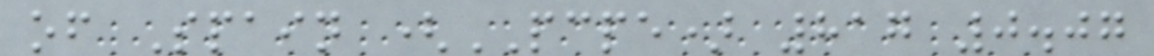of Spain (PCPE) 817 0.07
